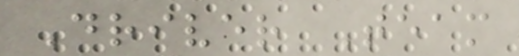Driver Team
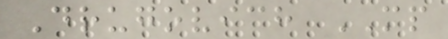Drugovich MP
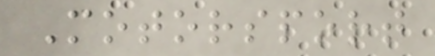Motorsport
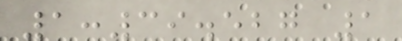1:39.527 1
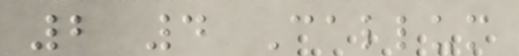2 4 Callum
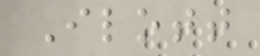Ilott
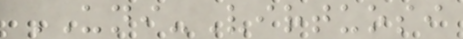UNI-Virtuosi
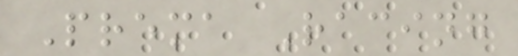Prema Racing
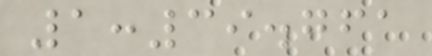1:39.761
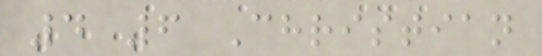4 6 Christian
